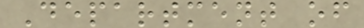Department of
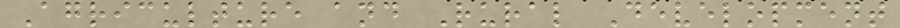Agriculture and Rural Development
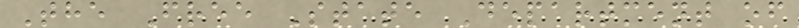The Free State Department of
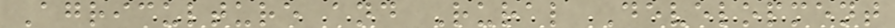Agriculture and Rural Development
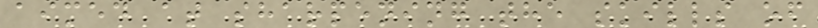aimed at sharpening the skills of
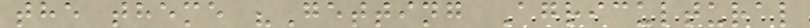the theme "Getting Agricultural
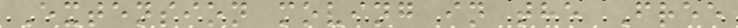Extension moving in the Free
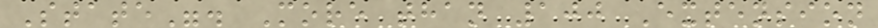State". More than 100 Extension
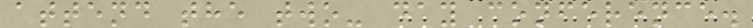attend the two- day conference.
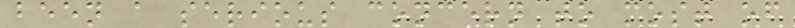been a serious concern to most of
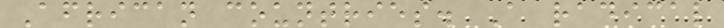African countries. A radical
